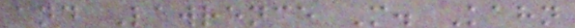and Lawrence M. Kahn
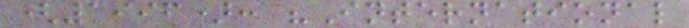(1996): "International
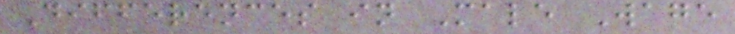Differences in Male Wage
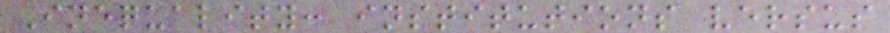Inequality: institutions versus
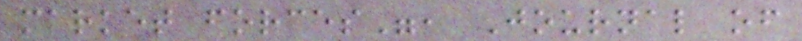market forces", Journal of
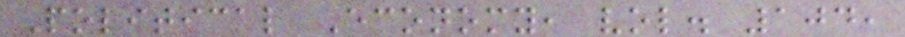Political Economy, vol. 104,
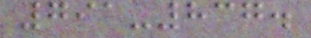791-837.
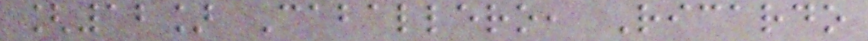[12] Caballero, Ricardo
